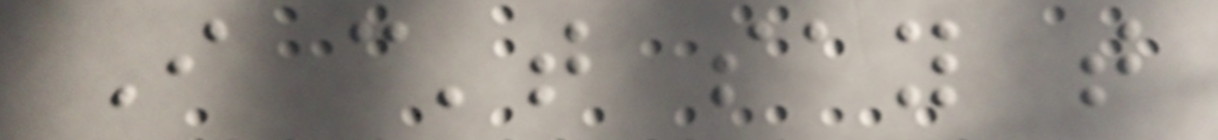I can't say that
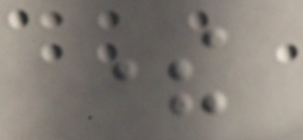there
